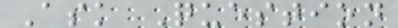Ask Question
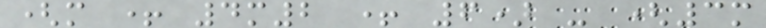(m + 4m2 + 6) - (3m
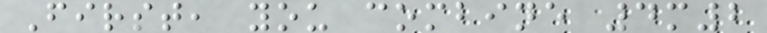First, you combine 4m2
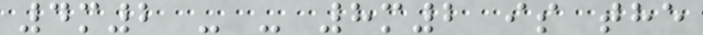4m2 - - 8m2 is the
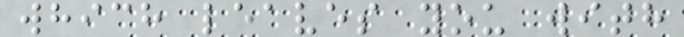which leaves you with
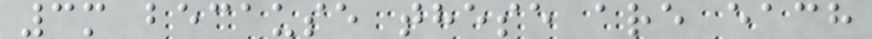3m because these are each
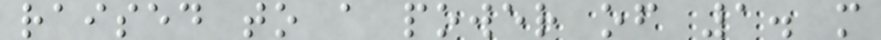raised to a power of 1. m
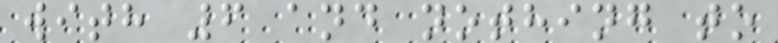with 6 and nothing to
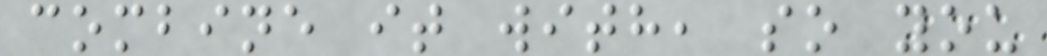combine it with, so you
